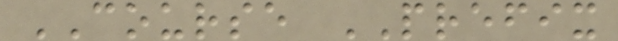COURSE PREFIX
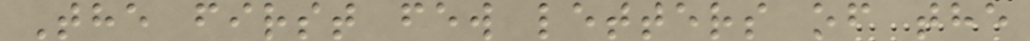The first few letters of the
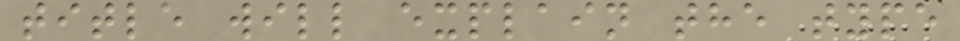title will explain the type
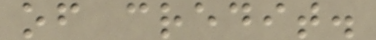of credit.
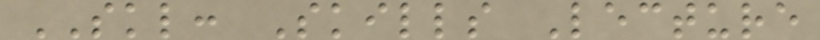SKL: Skills Lecture
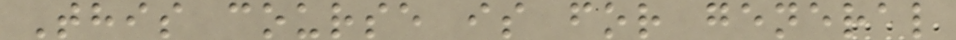This course is for general
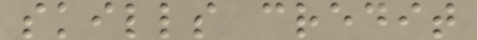skills credit
